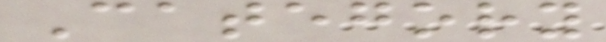Category
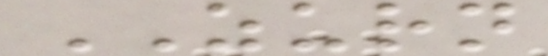ZURN
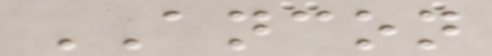ANCON
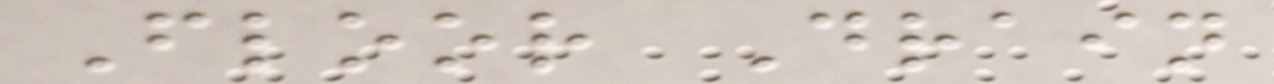Floor Drain
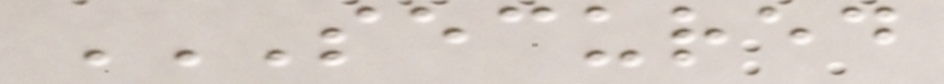SECURED
